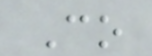Co
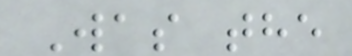Was the
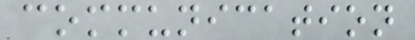communication
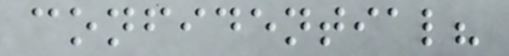confidential?
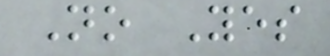No Yes
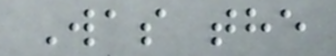Was the
